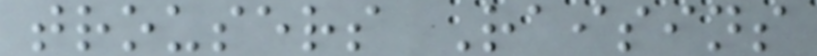trousers Raisins
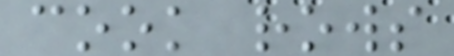cook rows
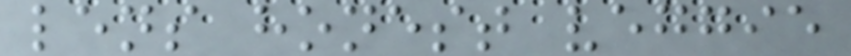lens honest veggie
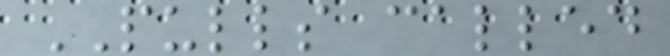PULLS called
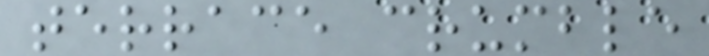terrace crumble
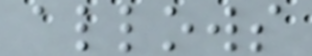allows
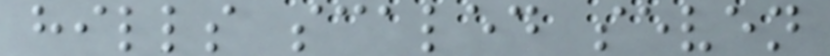hills scaled seven
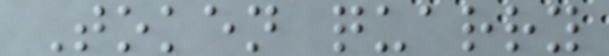Token quarry
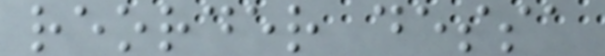reorder dessa
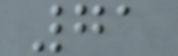71
